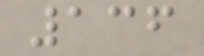136
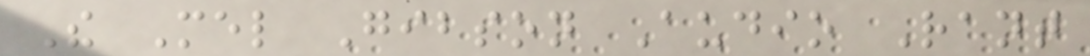The Mel Gibson Audio Rant
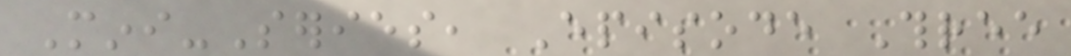Mini-Series, Episode Three
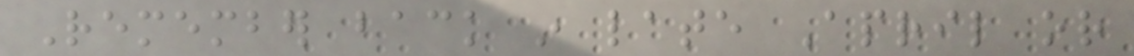Remember back in late April or
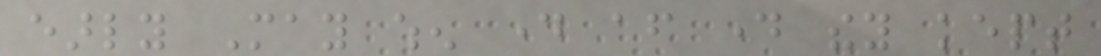early May when day after day they kept
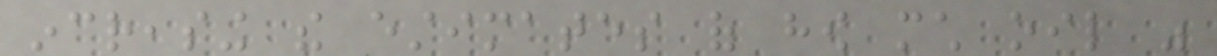increasing the estimates of how much oil was
